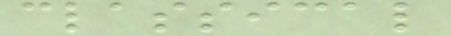classical
